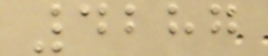4287
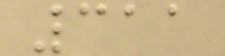311
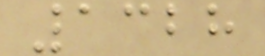1328
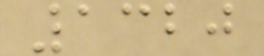1320
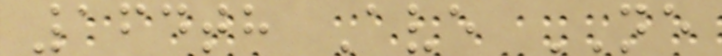164th Ave NE
